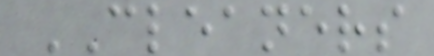CLEANERS
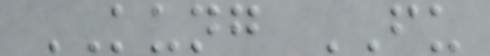KUNG FU
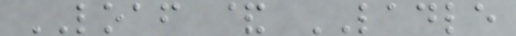LOAF & LADLE
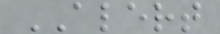ALERT
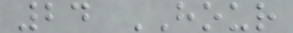24 HOUR
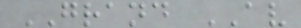GRAND AV
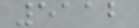5112
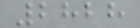2828
